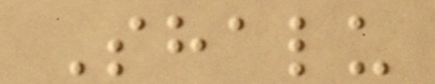Shalu
